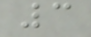3
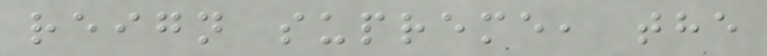reign supreme, the
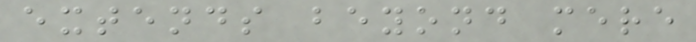extends beyond mere
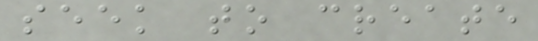seek to create
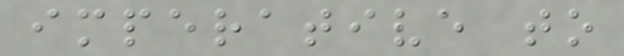imperative to
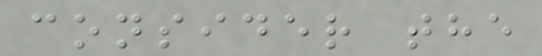consider the
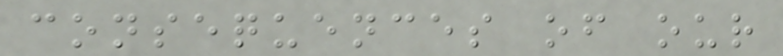consequences of our
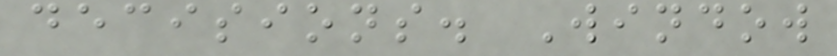decisions. Window
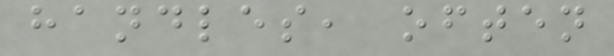handles, often
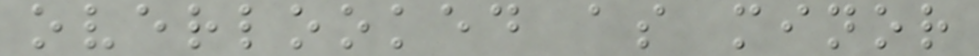overlooked as minor
